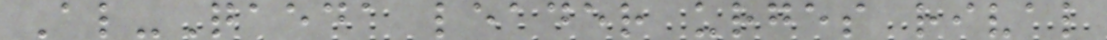Al-Qaeda leader urges rival
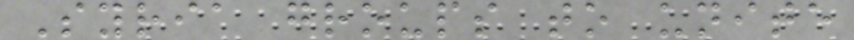Syria groups to unite
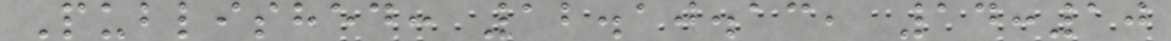Published: 12.10.13, 14:10
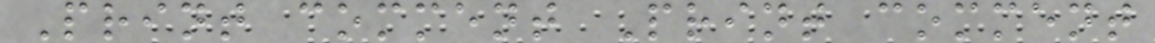Print comment Print comment
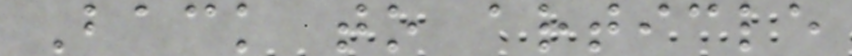Back to article
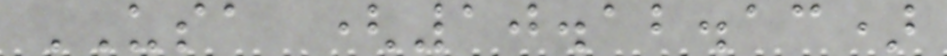USA (10.12.13)
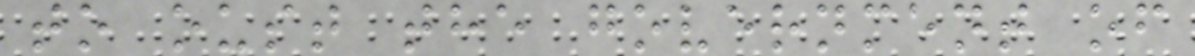to oust the government of
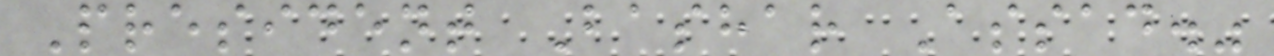President Bashar Assad."
